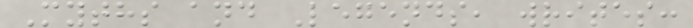Myths and Legends, writes:
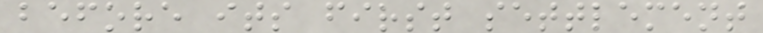before its first settlement
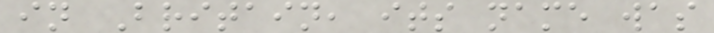in Britain, its name was
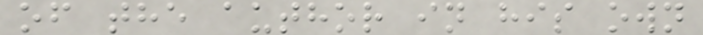of the author in his own
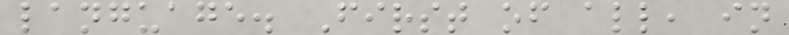language. First of all, in
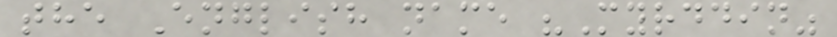the English name "Myrddin"
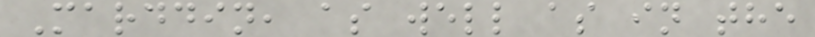Marddin, as well as in the
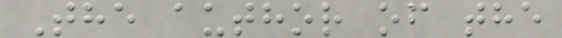The author of the
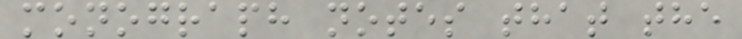monograph notes that the
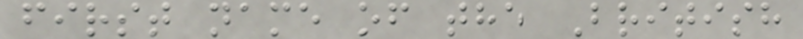first name of the British
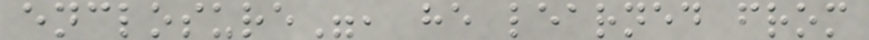enclosure", he learned from
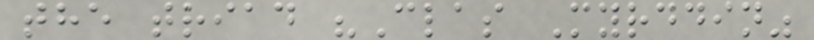the triad "Clas Myrddin"
